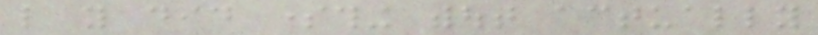like you did something without actually
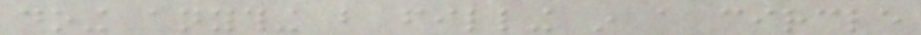doing anything but filling in a circle
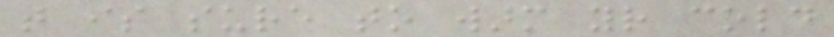that is sure to warm your cold
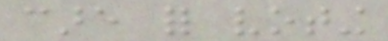care for voting
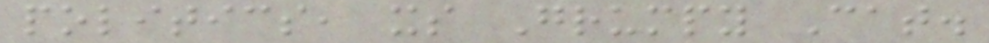politics, its Grumpy Cat.
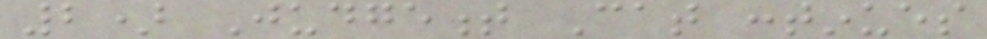2) Judgement Cat continues
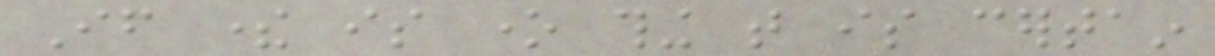If there is one thing that is certain
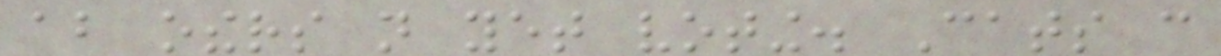about others not yet voting. Cats can
